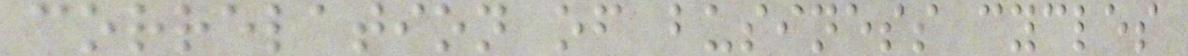correlation of business cycles
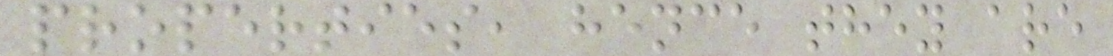properties, hence they are
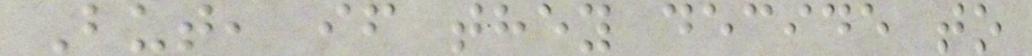But, if they decide to
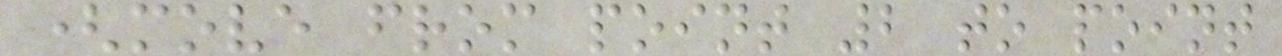(move from point 2 to point
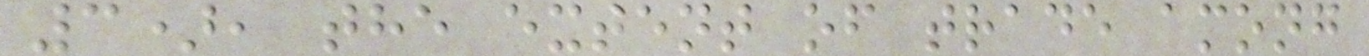3), the extent of trade among
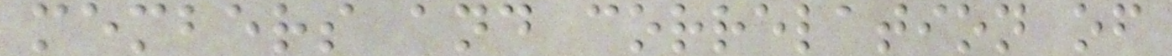members and correlation of
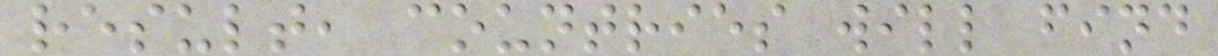result, countries will find
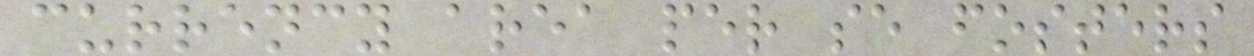currency area per se fosters
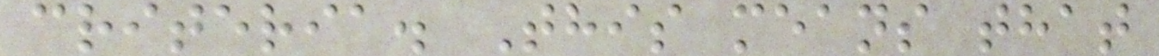criteria. This means that
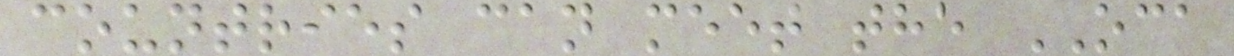countries can meet the OCA
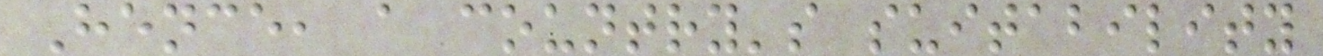Hence, a country's suitability
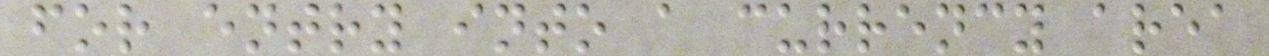for entry into a currency area
